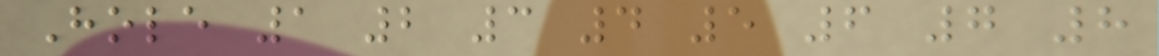Hole 1 2 3 4 5 6 7 8
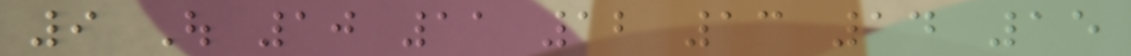9 Out 10 11 12 13 14 15
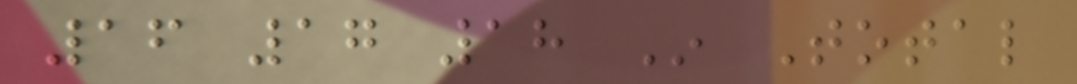16 17 18 In Total
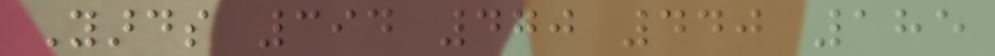Yards 394 470 440 185
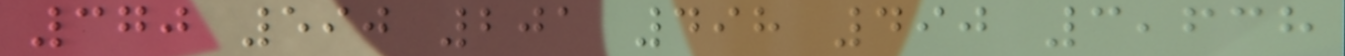370 590 201 498 490 3,638
